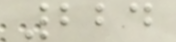224
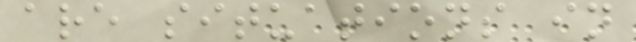are situations in
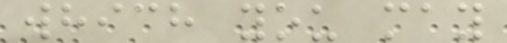which you may
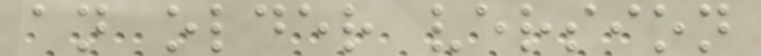an older version
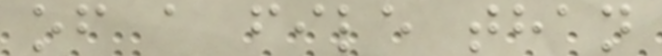of a file than
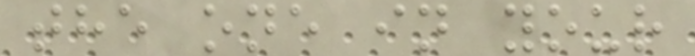the one in your
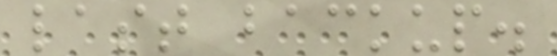last backup.
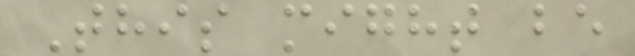This might be
